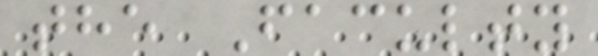the Faculty
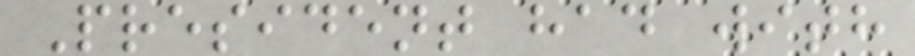President had with
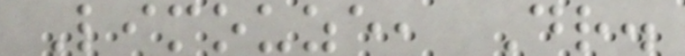Limouze, Dr.
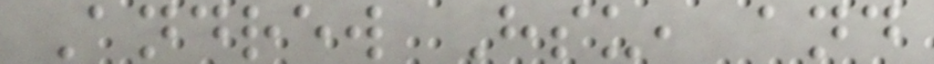Andrew Hsu, and
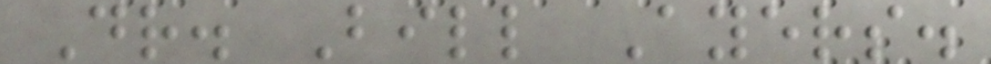Dr. Bill Ayers.
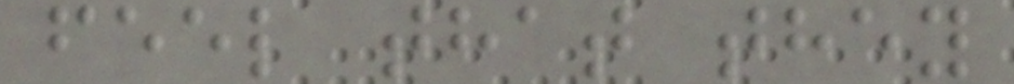feel that they
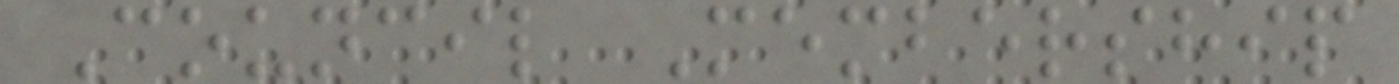Council Membership
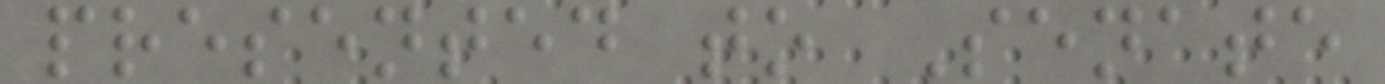presented to Senate
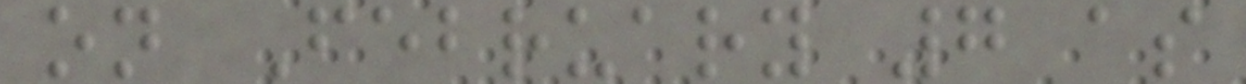on February 7 as
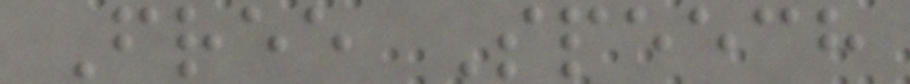Free Speech
